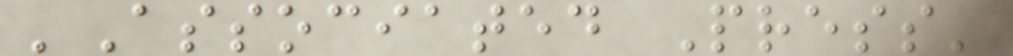'Associated Press'
